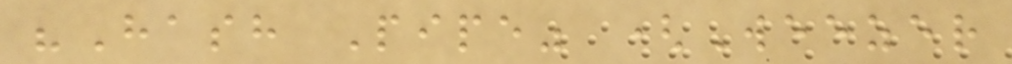"Hash Pipe" (Weezer
